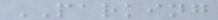PARKING
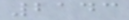2143
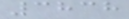3838
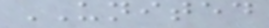UNITED
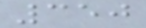350
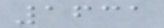1631
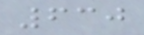630
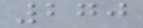270
